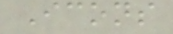Icons
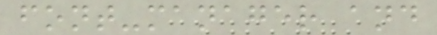font-manager and
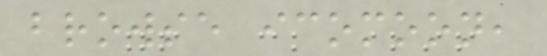browse icomoon,
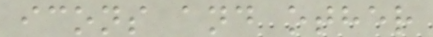icons and other
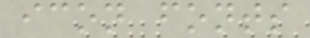icon fonts
